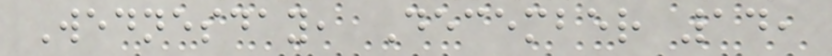Wednesday, December 14,
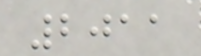2011
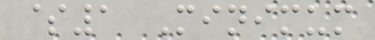$1 Minimum
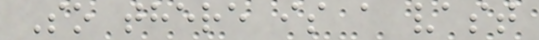So there is a vast
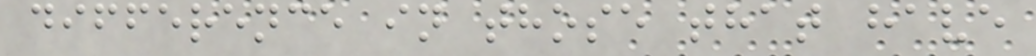difference in those that have
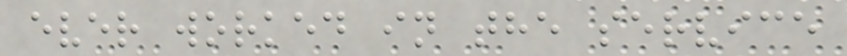ever worked in the service
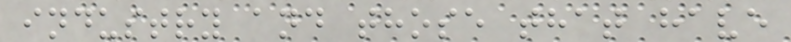industry and those that have
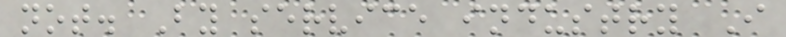not. By service industry I
